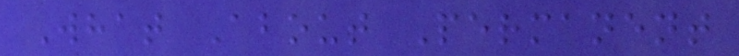What About Permanent
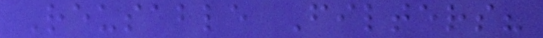Reusable Filters?
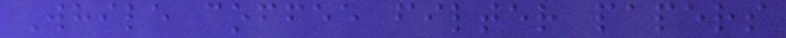While coffee filter papers
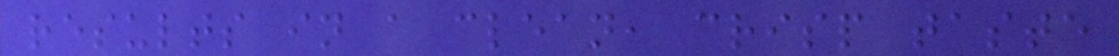results in a clean, crisp taste
